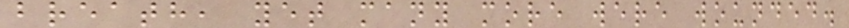breath, yet many more were wounded.
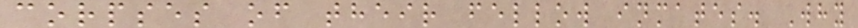corpses of their fellow inmates. Why
